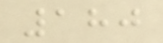180
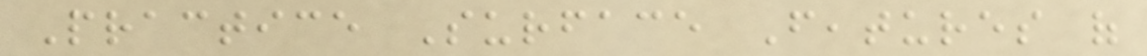Practice Surface Features of
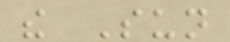the Sun
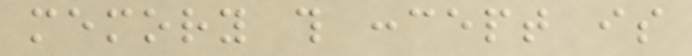memory this concept is
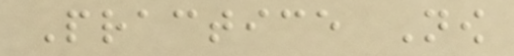Practice Now
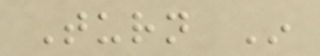Turn In
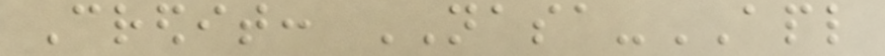Credit: NASA-APL
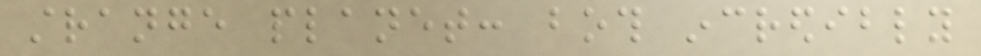strange planet: both incredibly
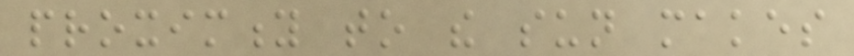proximity to the sun makes
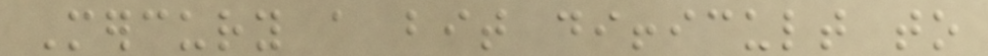Mercury a bit difficult to
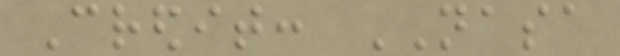Credit: NASA
